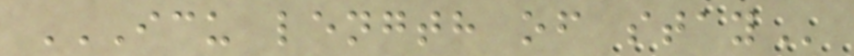ICU LENGTH OF STAY
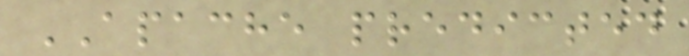APACHE predicted
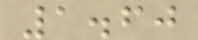1.60
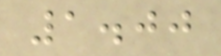1.00
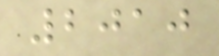2010
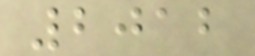2012
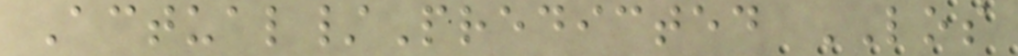Actual/Predicted LOS
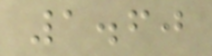1.60
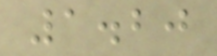1.20
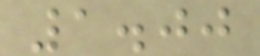1.00
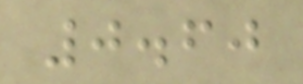0.60
